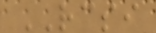RCSI
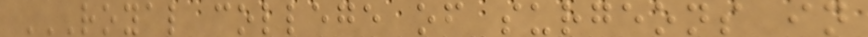ROYAL COLLEGE OF SURGEONS IN
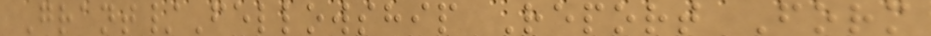Grant/Fellowship Report Form
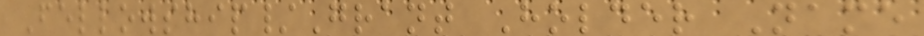Fellowship/Grant Holder Name
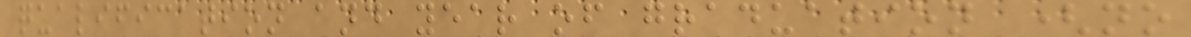qualification and year of graduation (no
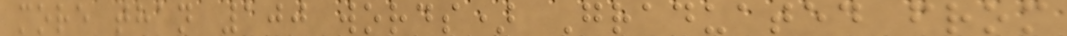more than 100 words) Graduated from
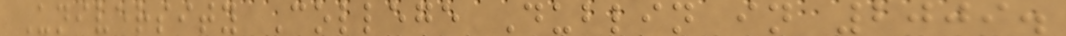University College Dublin in 2009.
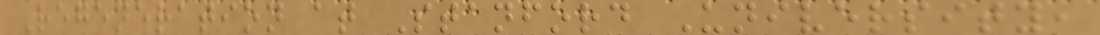Regeneration at Stanford University,
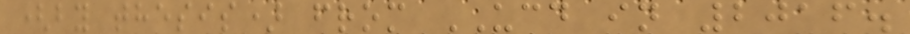(by thesis) from UCD in 2016.
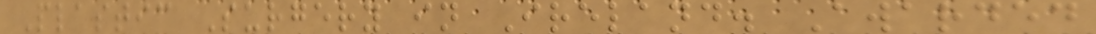Plastic Surgery in Ireland. Awarded
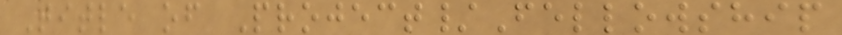Title of Project/Fellowship
